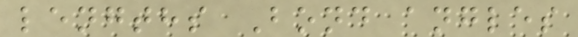lengths Bond angles
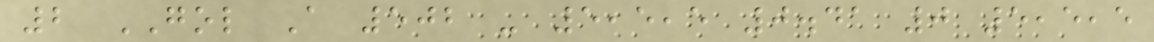2 GOL A 502 - 5,5,5 0.41 0 5,5,5
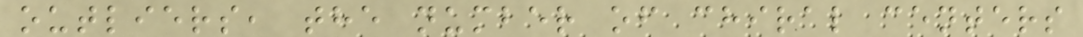outliers, the number of chiral centers
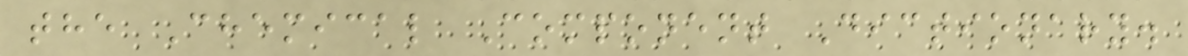the Chemical Component Dictionary.
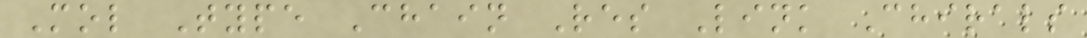Mol Type Chain Res Link Chirals
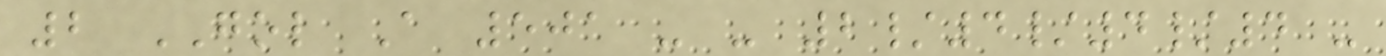2 GOL A 501 - - 2/4/4/4 -
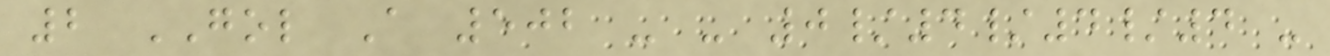2 GOL A 502 - - 0/4/4/4 -
